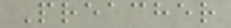Preacher
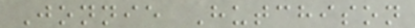Jonnie Hutchison
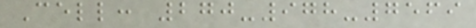Cell: 270-978-7569
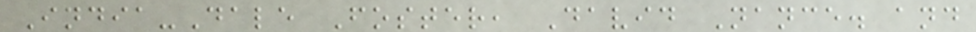India-Dale Foster, David Nance. and
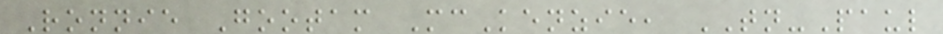Ronnie Gootam McKenzie, TN-Paul
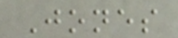Jones
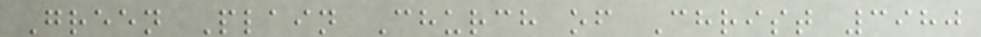Green Plain Church of Christ 3980
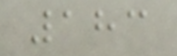183
